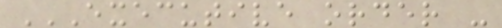EXECUTIVE ORDER -
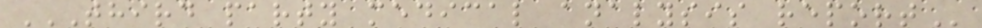THIRD PARTY MEDICAL ANALYSIS REPORT
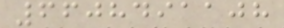6608491108
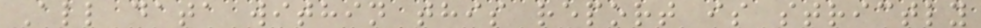All data within this report is strictly
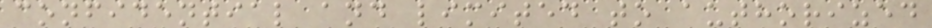confidential and limited to authorized
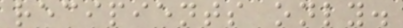recipients only.
